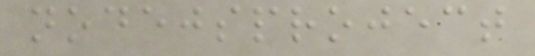nodejsproject
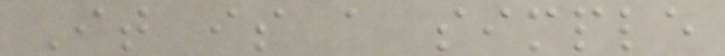It is a simple
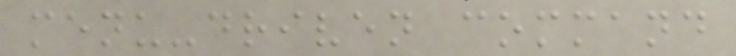menu-driven command
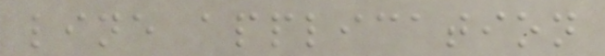line application
